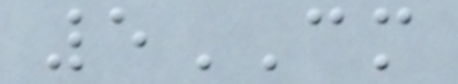5CM
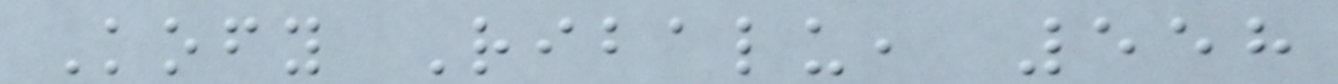Kofy Ribalu, 558
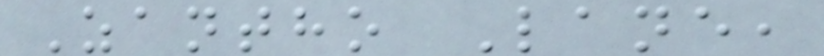Zantho Lane,
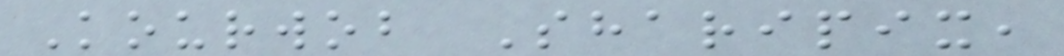Kourwob Sharipix,
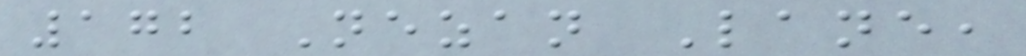172 Nezan Lane,
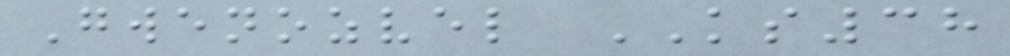Gwenozvel KS38
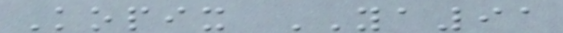Kopix YA91
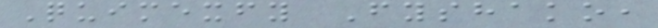Quimexfy Fyshako,
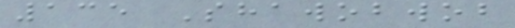135 Shawobwob
